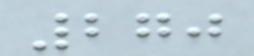270
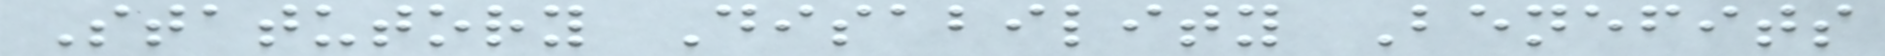Statutory Disability Benefits
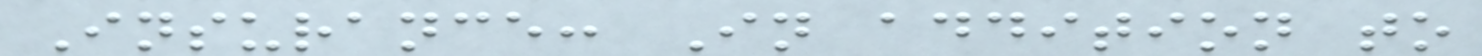Insurance: In addition to
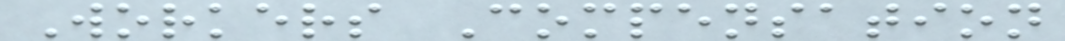Workers Compensation
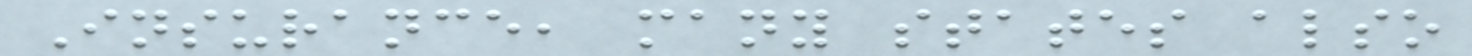Insurance, many states also
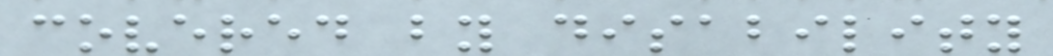covered by disability
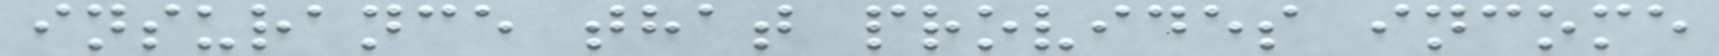insurance that provides income
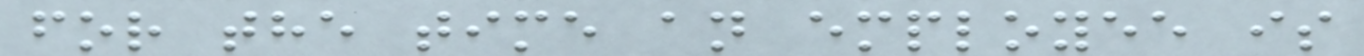for the time an employee is
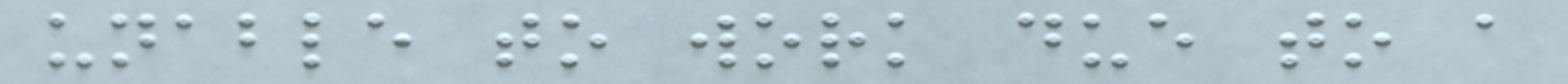unable to work due to a
